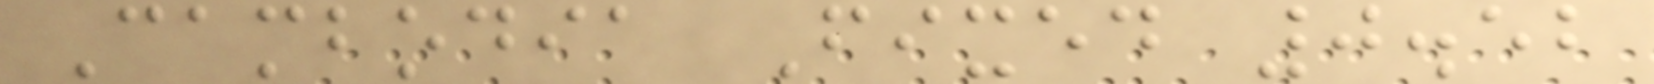Cambodia Fixed 0.52
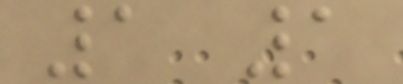1 1
